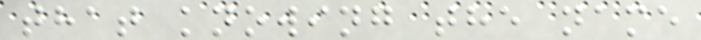that knowing the name
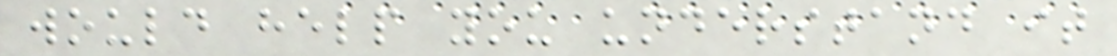would help you understand it
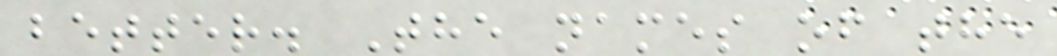better. The names of the
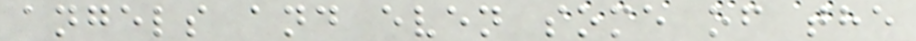angels and even some of the
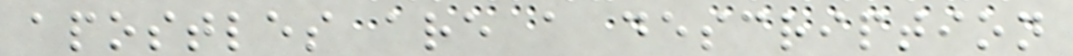apostles are a description
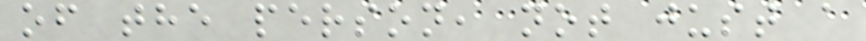of the person, not just a
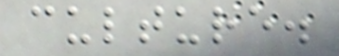culture.
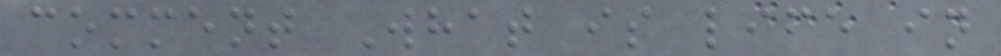comment What is life in
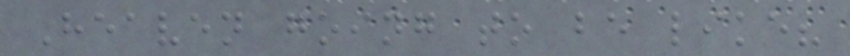Heaven going to be like?
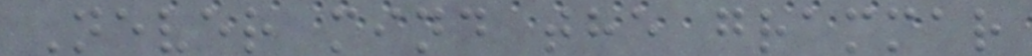Never mind the grammar
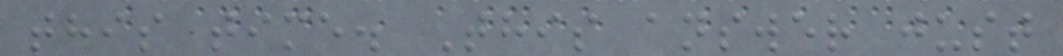this time. This answer just
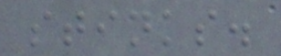stinks.
